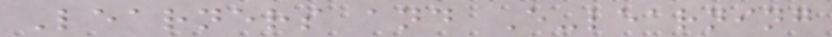Learners and E-learning
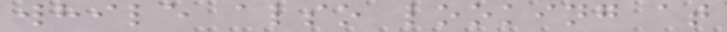while also looking at
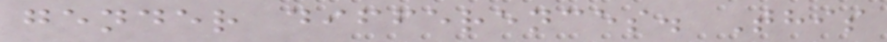gender differences. This
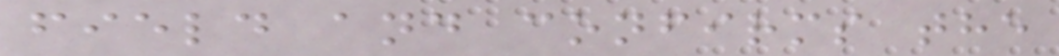field and confirms the
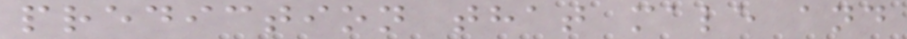prediction that male and
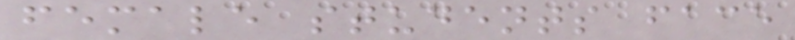female students face
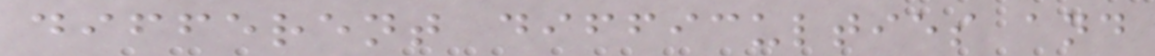different difficulties and
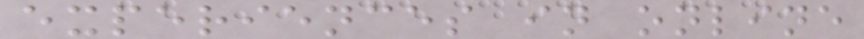experiences in online
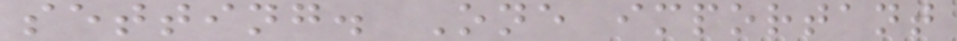setting. One important
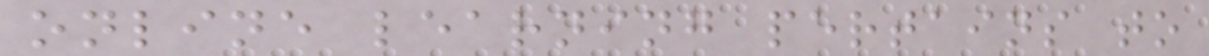online learning pertains to
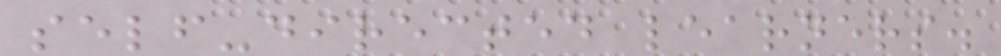self-directed learners.
